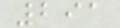291
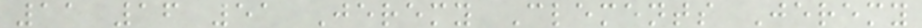11 16 51 Jeremy Clements Jeremy
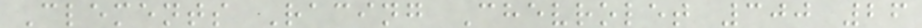Clements Racing Chevrolet 300 26
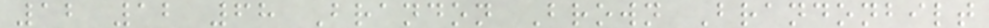12 12 68 Brandon Brown Brandonbilt
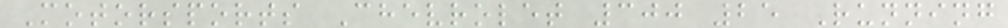Motorsports Chevrolet 300 25 Running
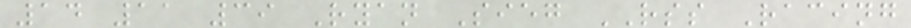14 11 39 Ryan Sieg RSS Racing
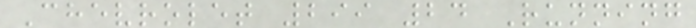Chevrolet 299 24 Running
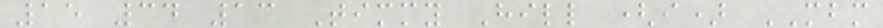15 34 13 Timmy Hill (i) MBM
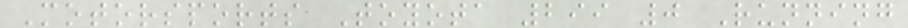Motorsports Toyota 299 0 Running
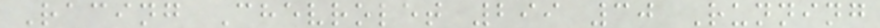Racing Chevrolet 299 30 Running
